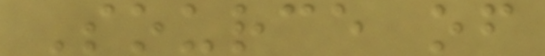Source of
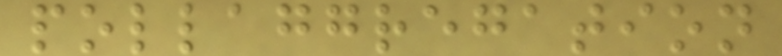pollaggregation
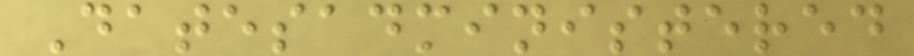Datesadministered
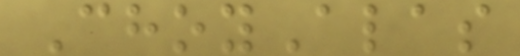ChoyAlas
